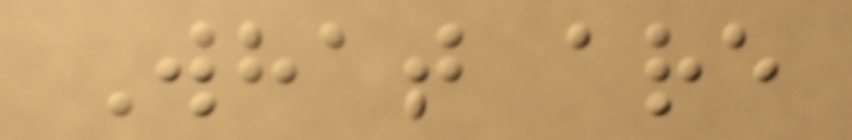What are
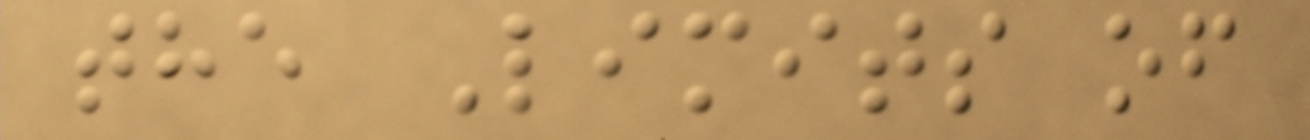the Limits of
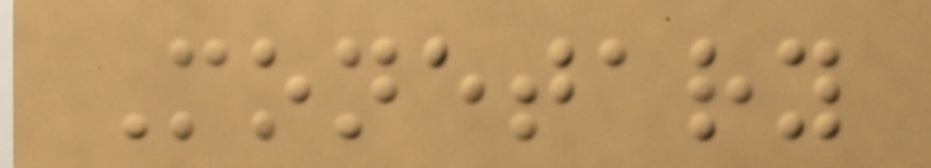Monetary
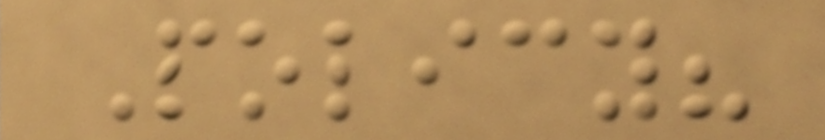Policy?
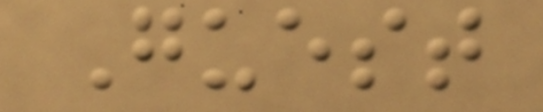Guest
